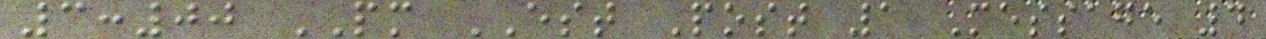3:00 PM EST Post 1 Message 4
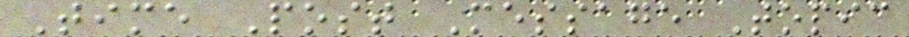Time Post Message Topic
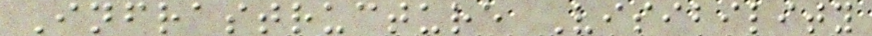Infrastructure Visibility
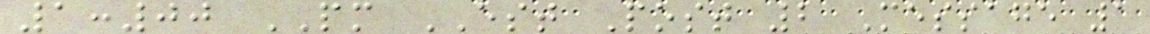1:00 PM EST Post 2 Message 1
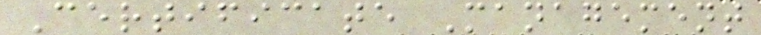Certificate Management
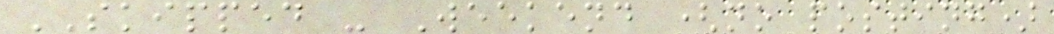SKIPPED - Weekend (no posting)
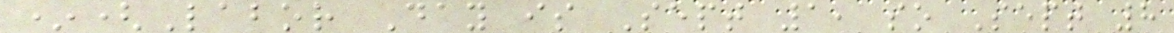*(Labor Day is Sept 1, so Sept 8
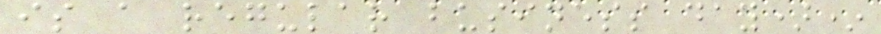is a regular business day)*
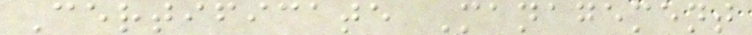Certificate Management
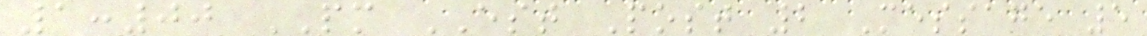1:00 PM EST Post 2 Message 5
